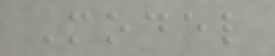Model
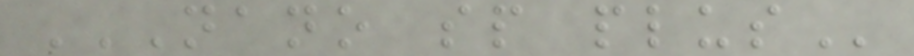NANO SP PLUS
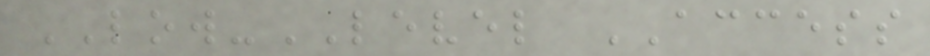LOW-LEVEL ACCESS
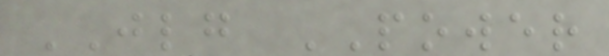JLG POWER
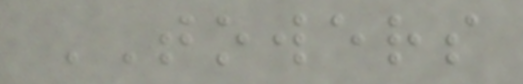TOWERS
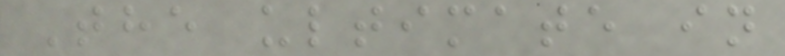The ultimate in
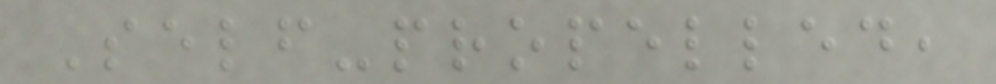Self-propelled,
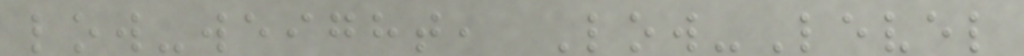low-weight, Low-Level
